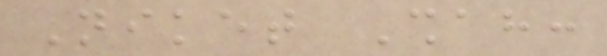Niket Shah:
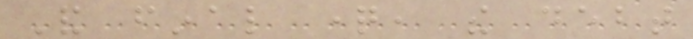And final question, the debt
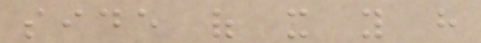side of it you have
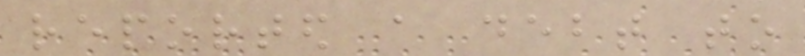reported a debt to
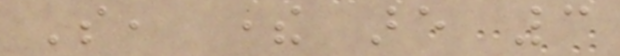So, there are 3
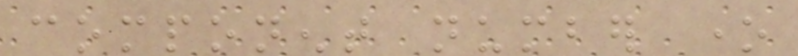component number one
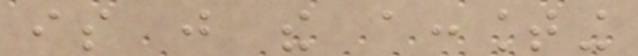is just the accounting
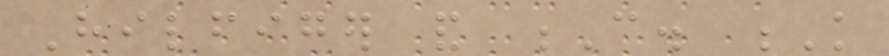Hilfiger and C. K
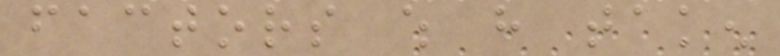factors which have taken
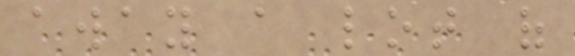away a lot of
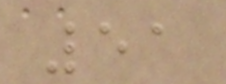51
